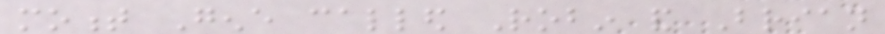moment Gene called Robin and Brian
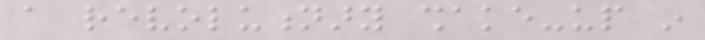a revolutionary shake-up in
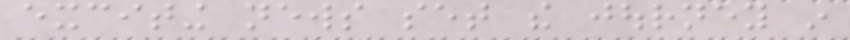exciting news set the journey in
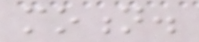motion.
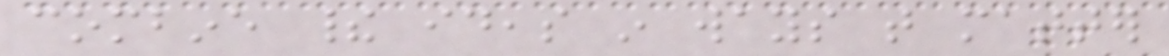combine their ideas in ways that matter
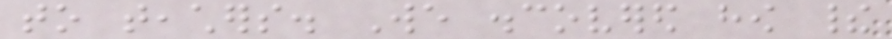to teachers. We discovered how their
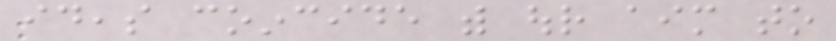ideas coincide with our aim to
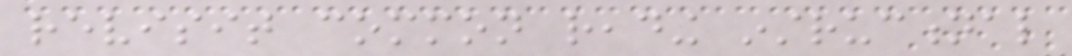revisit common reading instructional
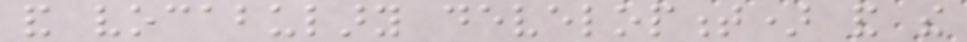and vocabulary development) and the
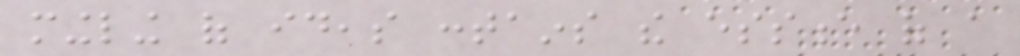mingling of ideas contains the essence of a
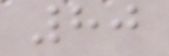80
